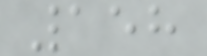158
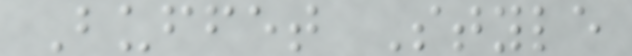Buffet Style
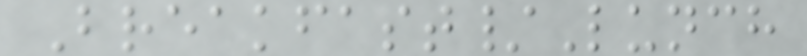Breakfast/Lunch
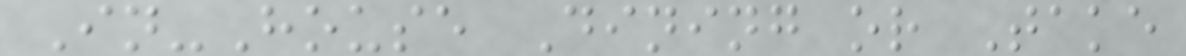In-House Dining or Take
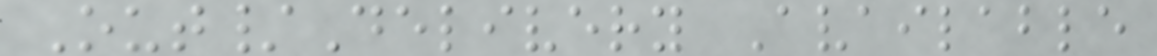Out/Delivery Available
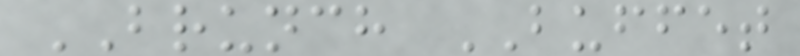BRUNCH BUFFET
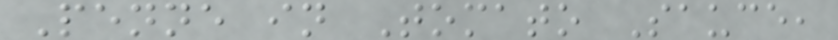Penne in Tomato Sauce,
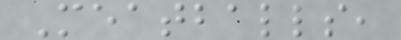Meatballs,
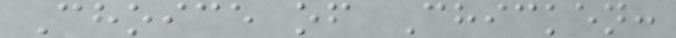Choice of Chicken:
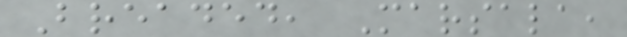Breaded, Marsala,
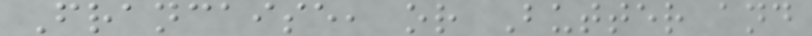Francaise, or Butter and
